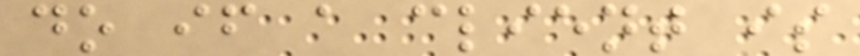do if a client is
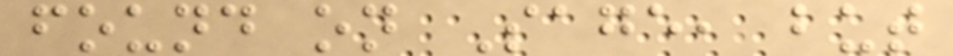found on Sage, but
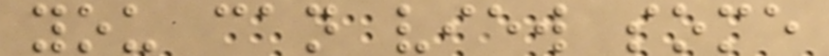you can view some
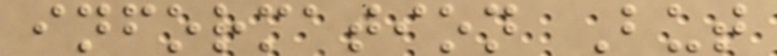information But
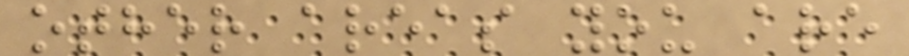other areas you are
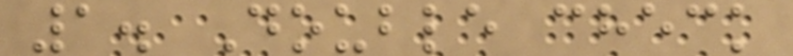1. Double check
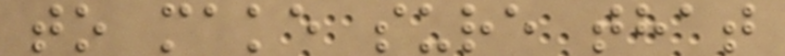to make sure that
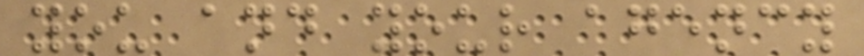you and your agency
